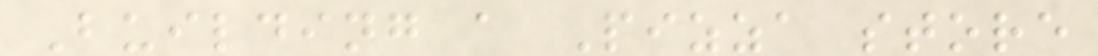Building a Pizza store
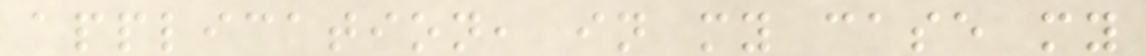application, in my case my
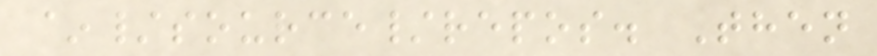~/source/repos. Then
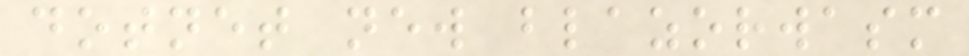dotnet new blazorwasm
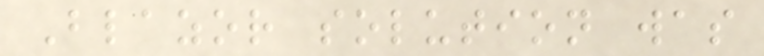Blazor solution was
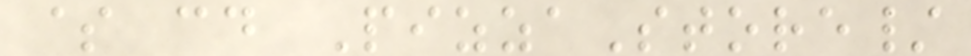$ cd PizzaStore/
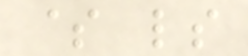$ ls
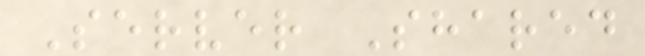Server Shared
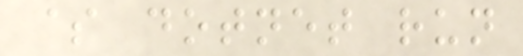$ dotnet run
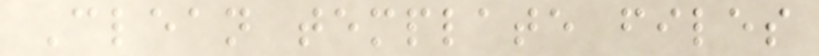Clean template files
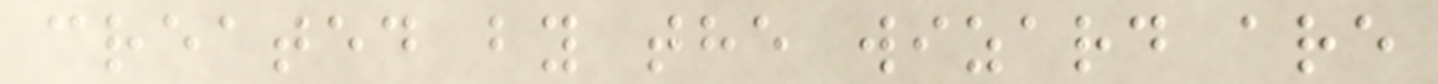created by the wizard are
